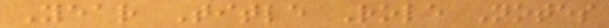Year Title Role Notes
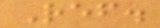Ref.
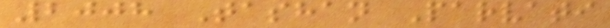2008 Tashan Parvati
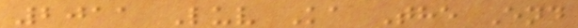2011 Luv Ka The End
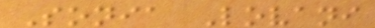Sonia Lovani
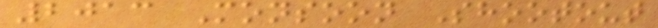2013 Monsoon Shootout
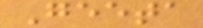Geeta
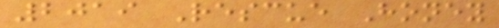2019 Rescue Honey
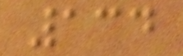134
